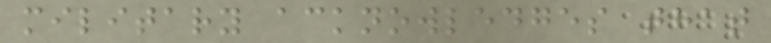military acknowledges that
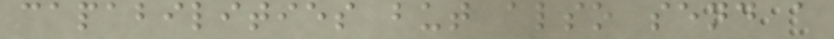capabilities but also send a
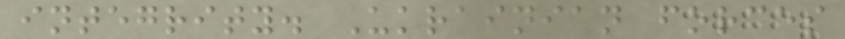integrity. Ukrainian forces
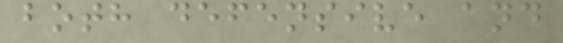both defensive and
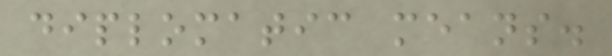diplomatic means.
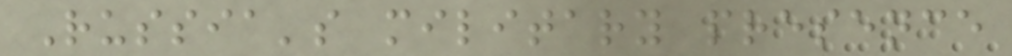Russia's military presence
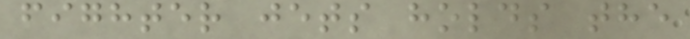fighter jets holds the
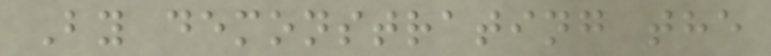By demonstrating the
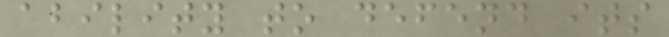ability to defend its
